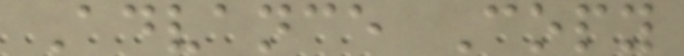Advance Copy
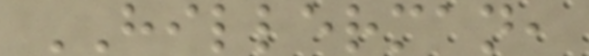HILLERMAN,
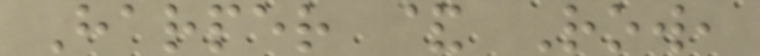Harper & Row,
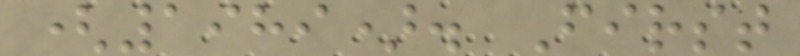(1989). First
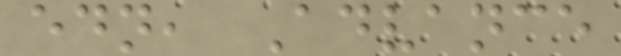edn, Advance
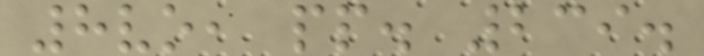8vo, pp. 239.
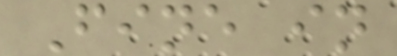Fine in
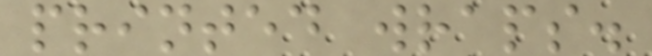printed wraps.
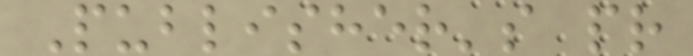Publisher's pr
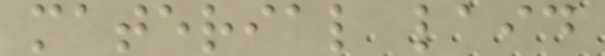material laid
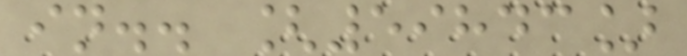in.. [59843]
